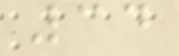34
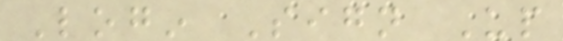Login Sign Up
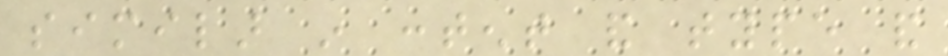similar in content and type and
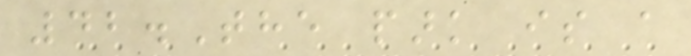42.The park is a
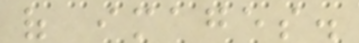of images.
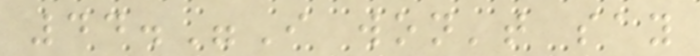44."I won't say
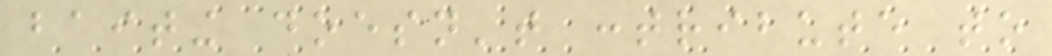baiting doesn't contribute to
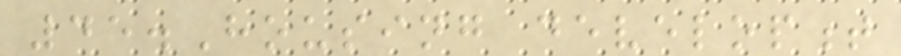45.Housing development
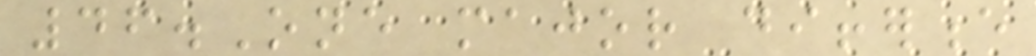46.One major difference
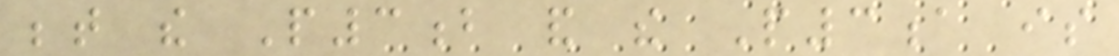between the P3b and the P3a is
